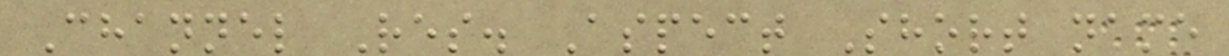Channel Res. Aspect Short name
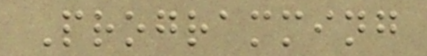Programming
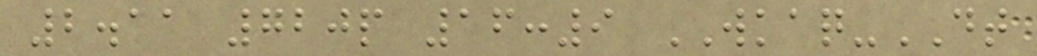2.11 720p 16:9 WKAQ-DT
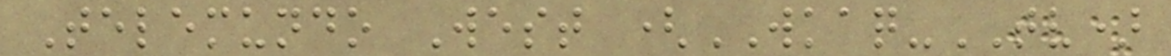Telemundo West (WKAQ-TV)
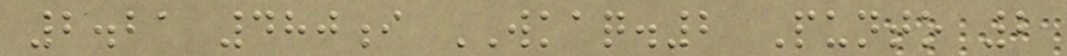2.21 480i WKAQ.2 Punto 2
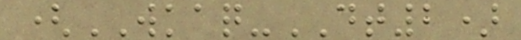(WKAQ-DT2)
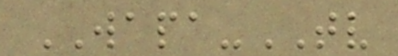WAPA-TV
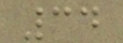34
